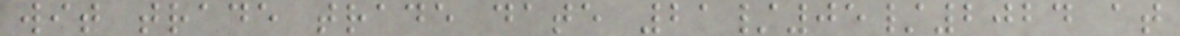wit trade trade date 21/05/2024 at
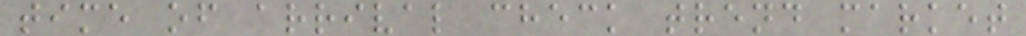time of arrival check trend market
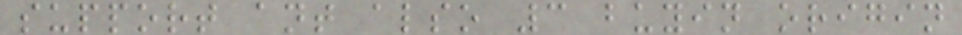support ant also 3 buyin origin
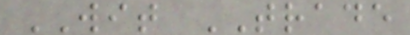WIT TRADE
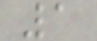1
